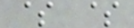$ $
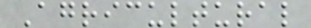Agricultural
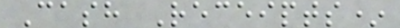Cash Receipts*
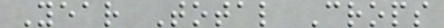Year Total Crops
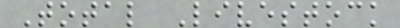Total Livestock
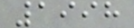1998
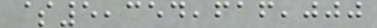$5,354,616,000
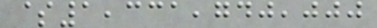$1,331,740,000
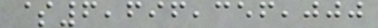$6,696,356,000
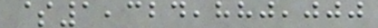$1,324,880,000
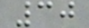30
